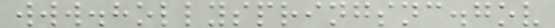www.hollyspringsnc.gov
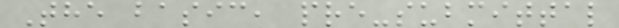The basic, pre-submittal
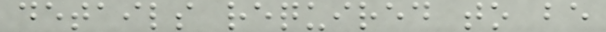details required to be
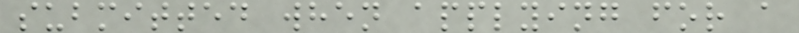submitted when applying for a
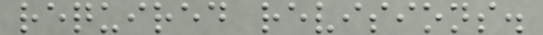required revisions.
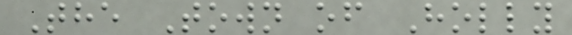The Town of Holly
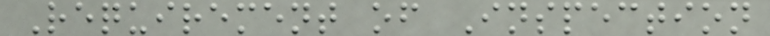Requirement of Inspection
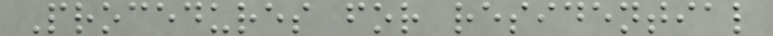Procedures for residential
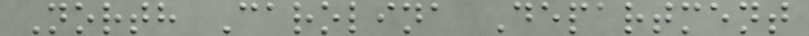North Carolina Department
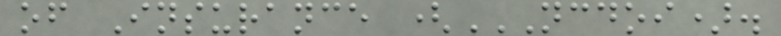of Insurance (NCDOI).
